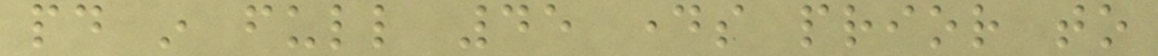paid in full 45 days prior to
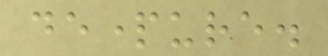departure.
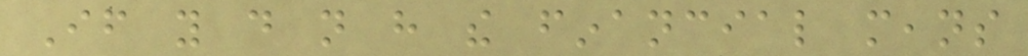If you do not have the financial means
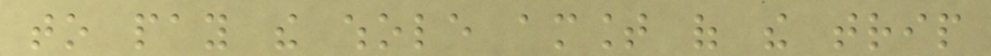to pay the whole amount of the trip
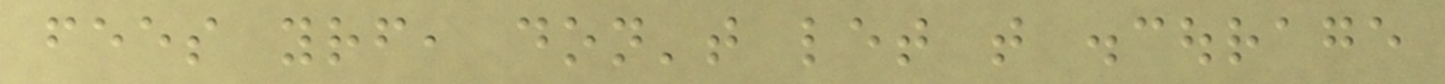fees yourself, don't let that discourage
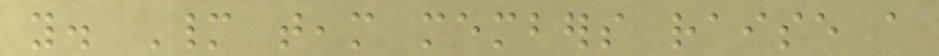you. Many team members raise a
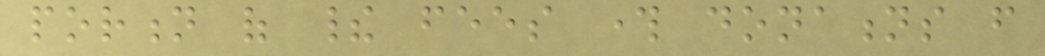portion of their fees through donations from
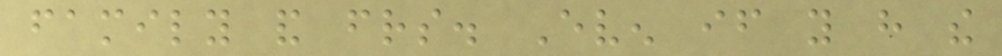family and friends. Even if you have the
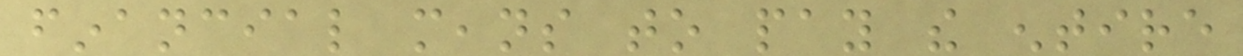financial means to pay the entire
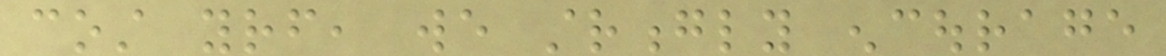cost yourself, we strongly encourage
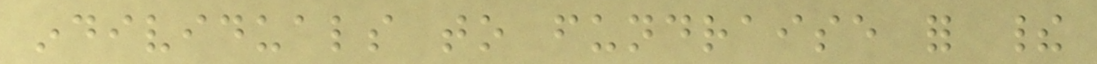individuals to fundraise for their
